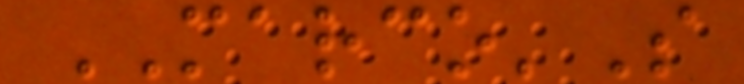MARCO'S
